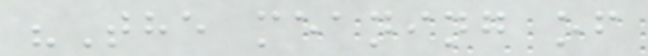"The meaning of
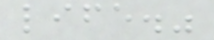life."
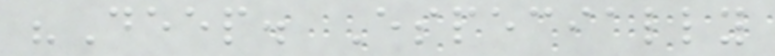"Deep. Especially
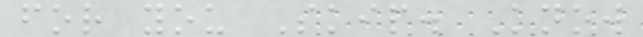for you Skip. Know
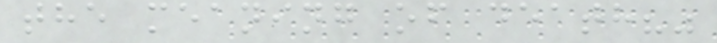the meaning of death?"
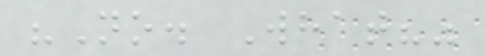"No. What?"
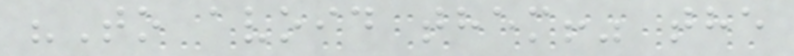"To avoid them!" the
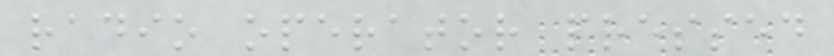radio operator pressed
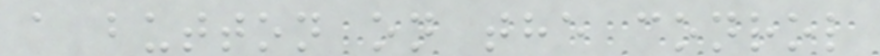a button on the conrol
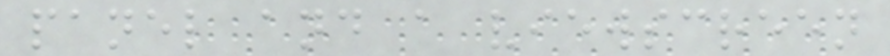panel and a viewscreen
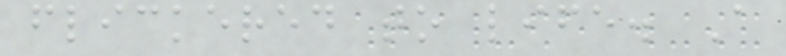flickered to life. A
